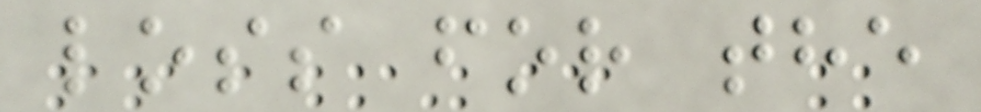loss for the
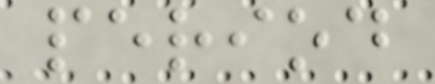period
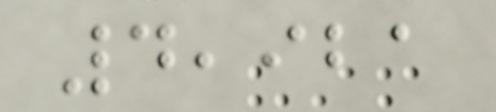4,921
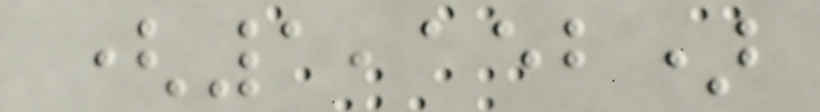(1,152)
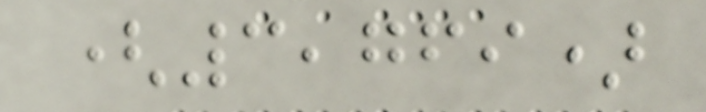(3,769)
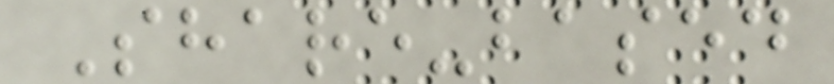Share-based
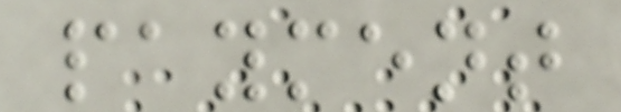payment
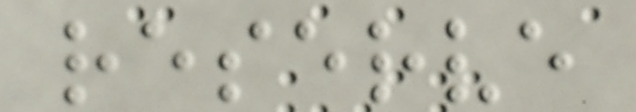reserve
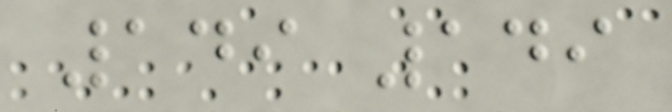149 149
